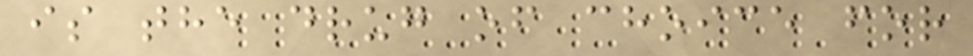is the drug of choice for
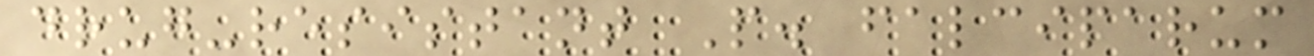drug-resistant P. falciparum
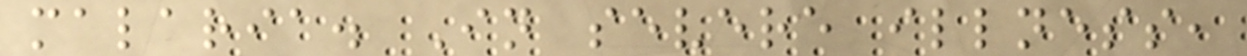malaria. In severe illness,
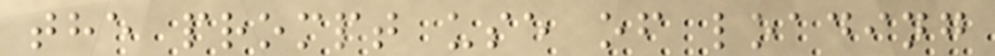the prompt use of loading
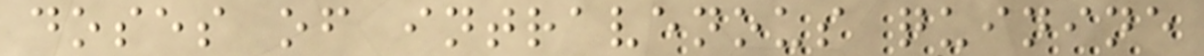doses of intravenous quinine
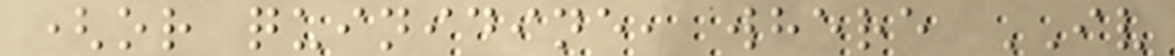(or quinidine, where IV
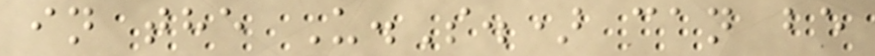in the U.S.) can be
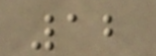12
